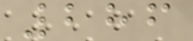286
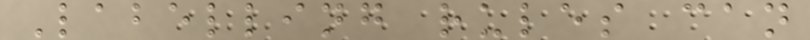Labelling rules can
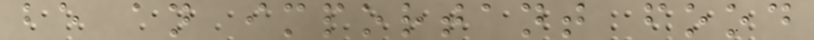be an important food
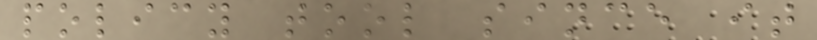policy tool since it
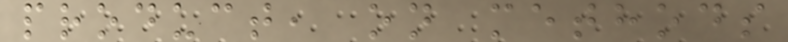product, on methods
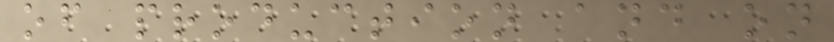of production and on
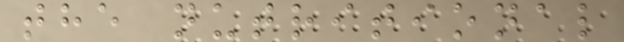the nutritional
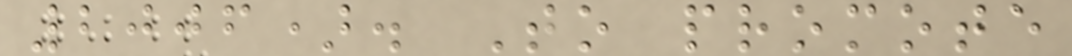2006). To promote
